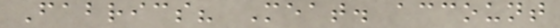Fabrics? Meat. account
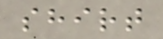shirt
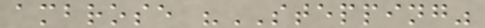ambrose "STEPPING"
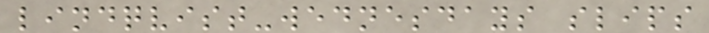lindqvist-wednesdays slips
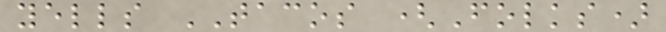yells TACOS (Folks)
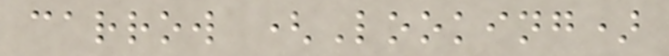carrow (Looking)
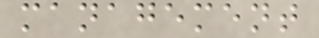management
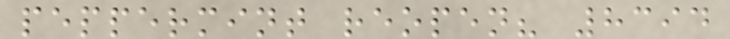peppermint reopen? 8394
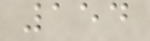154
